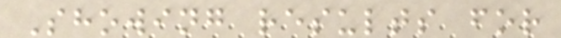Showing results for
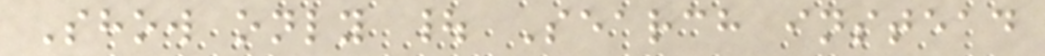Show only | Search instead
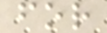for
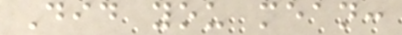Did you mean:
